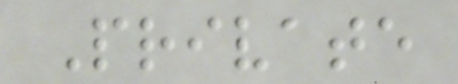Private
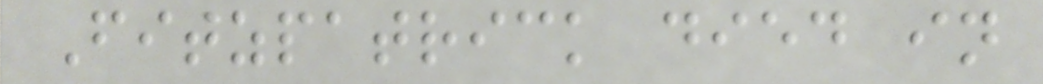Fitzpatrick died in
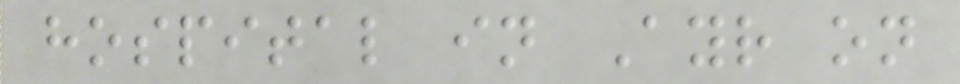hospital in Ayr on
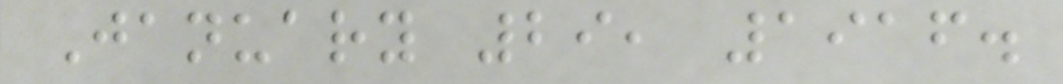January 29, 1916.
